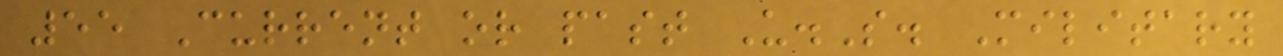55 Current or past U.S. Military
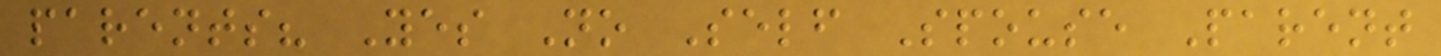parents? Yes No Self Spouse Parent
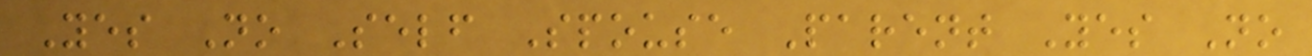Yes No Self Spouse Parent Yes No
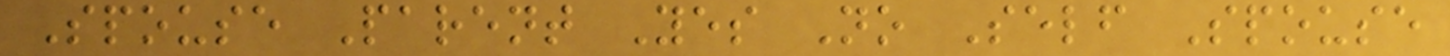Spouse Parent Yes No Self Spouse
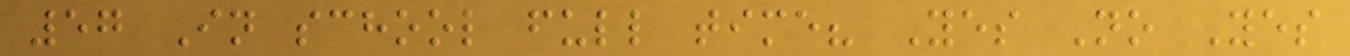57 In school full time? Yes No Yes
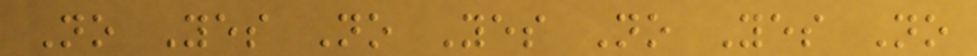No Yes No Yes No Yes No
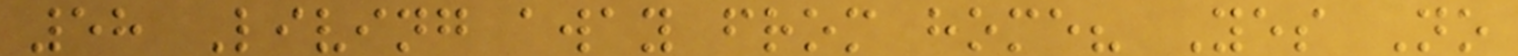58 Living away from home? Yes No
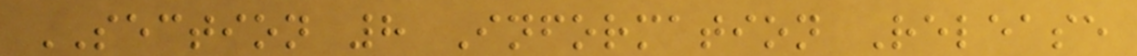SECTION 8 Information Release
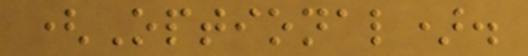(Optional).
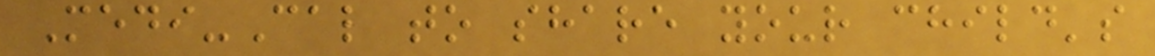Medi-Cal to share your child's
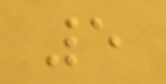5
